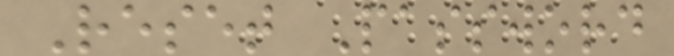Reset Password
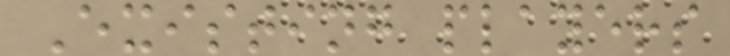Existing players
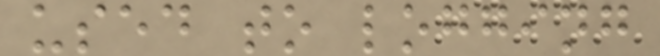used to logging
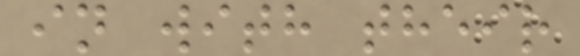in with their
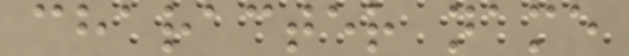character name
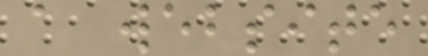a website
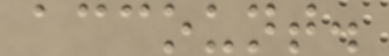account.
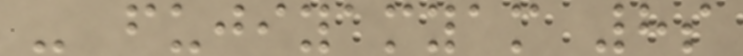- fujiyamyam 8s
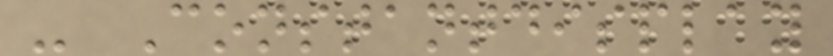- Constantdisplay
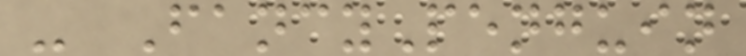- FancyPenguin
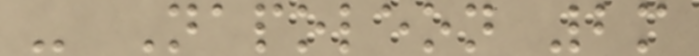- Napoleon 2m
